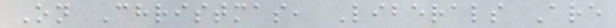On Christmas, Liberals Are
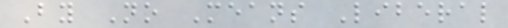By No Means Liberal
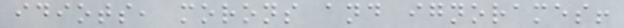idiots, morons and ignorames!
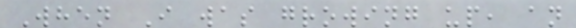When I was growing up, an
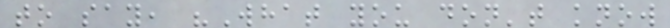to say, "What you don't know
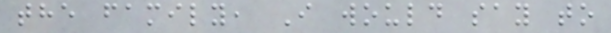the family, I would say to
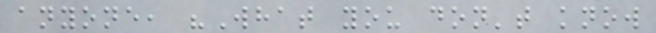anyone, "What you don't know
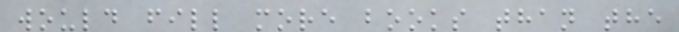would fill more books than the
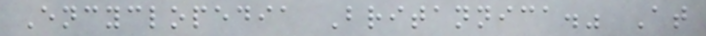Encyclopedia Britannica." At
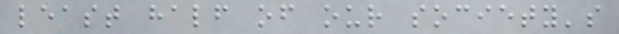least half of our society's
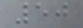50
